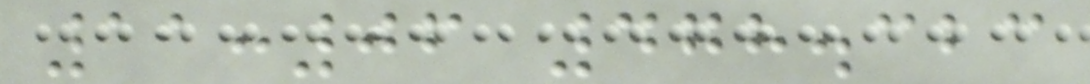11:06 478.323
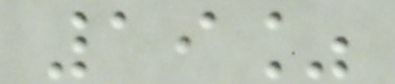19%
